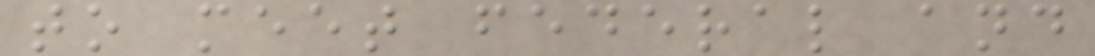to meet federal and
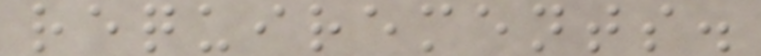requirements.
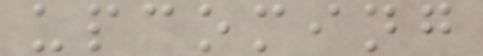upcoming
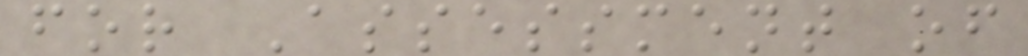for Assessment of
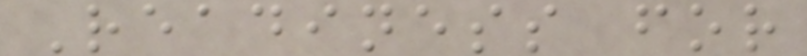Readiness for
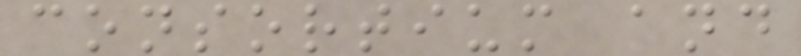consortium and
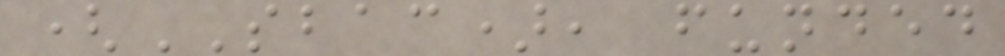(SBAC), funded
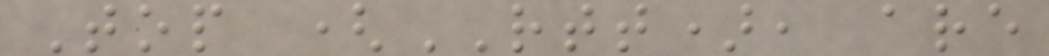Top (RTT), are
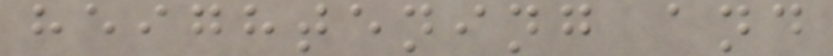heightening and
